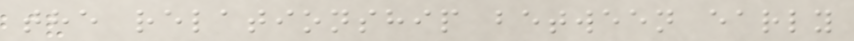the relationship between early
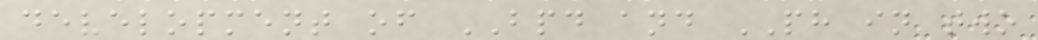development of BPD and PH in two
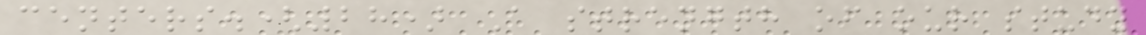centers.(28) A strength of our study
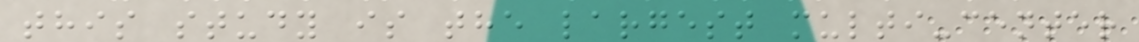this study is the largest multi-center
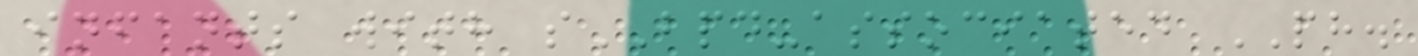infants with sBPD-associated PH.
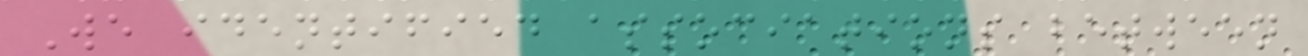We identified associations between
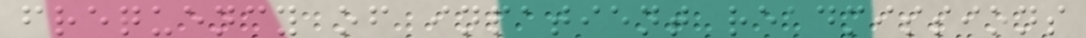frequency of inpatient readmissions
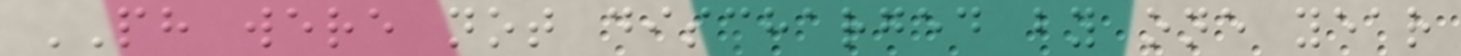PH were not discharged by one year
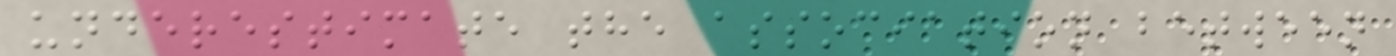underestimate the association between
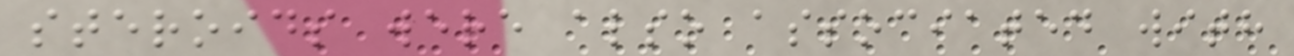steroids were also associated with
